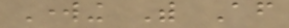Working With After
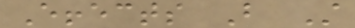Effects But Still
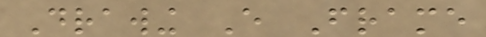Drawing Every Frame
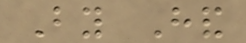By Hand
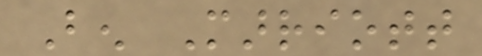Ben Marriott
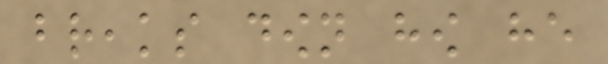breaks down how he
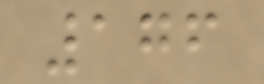176
